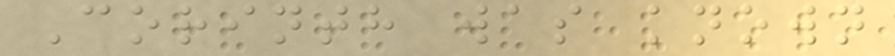Corinth was known
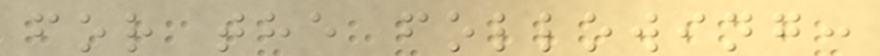for the following:
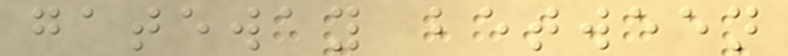gateway between
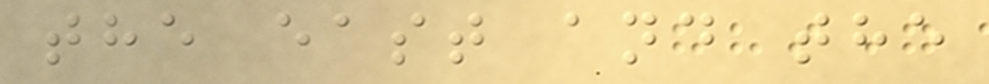the east and the
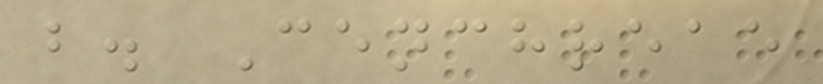b. Cenchreae
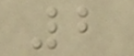2
